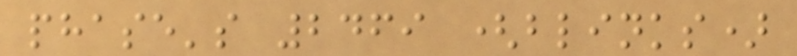phase's 2469 (blinks)
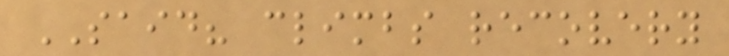SAID? climbs recovery
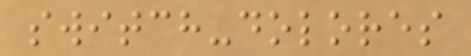switch-dolores
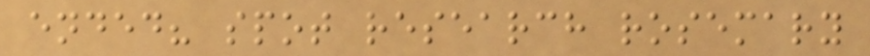ended? spot research rosemary
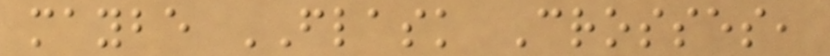maybe FLASK Crosses,
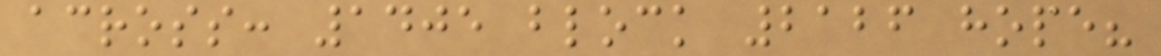across: 1405 block 2126 hope?
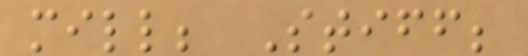mill; Stiff;
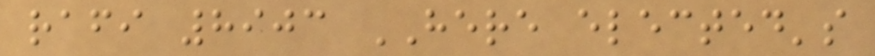rafi 8903 HERE elected's
